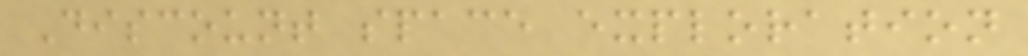Discount space exploration
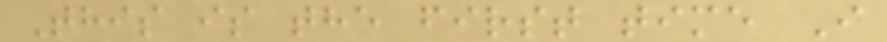This is the first time I
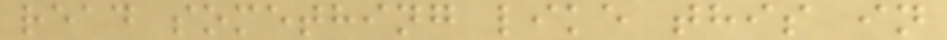read something like this in
